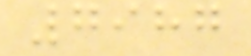7987
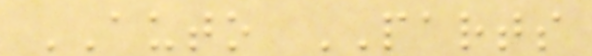AUTO PARTS
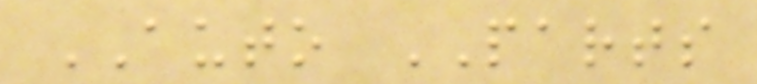AUTO PARTS
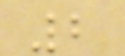2
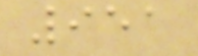951
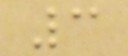3
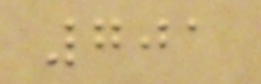701
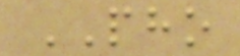PHO
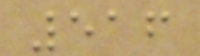516
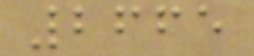2665
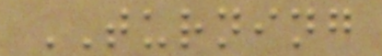TURNING
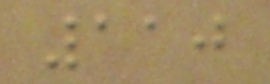110
